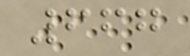667
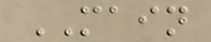MAIN
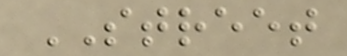STREET
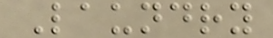Laundry
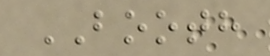BOOTH
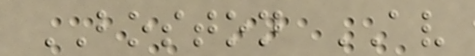BOSTON AV
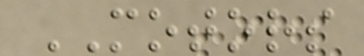MOTORS
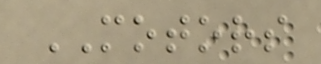MOTORS
